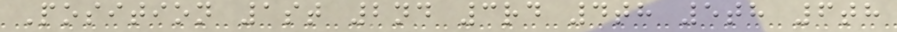Position 1st 2nd 3rd 4th 5th 6th
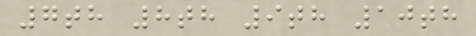7th 8th 9th 10th
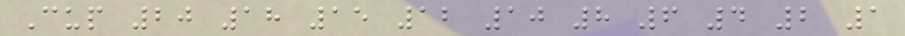Cup 20 18 15 12 10 8 6 4 2 1
